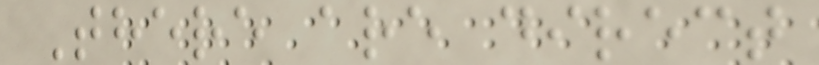There are direct
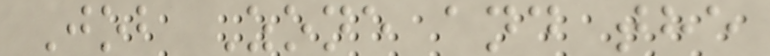Job Zone and the
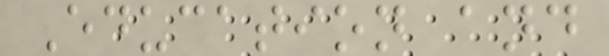Education and
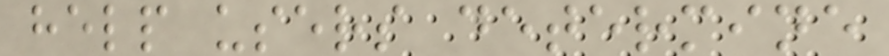help users determine
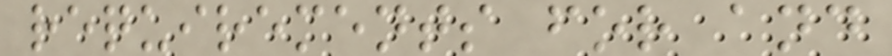requirements for and
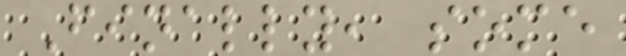Finally, some
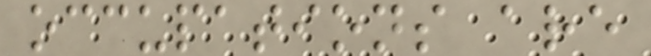occupations are
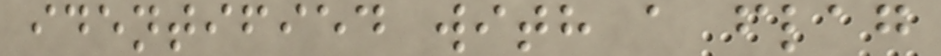identified with a flag
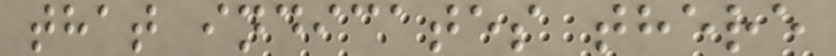that indicates there
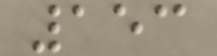153
